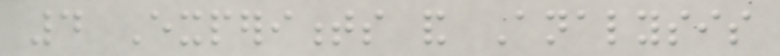4 Experiments and Analysis
